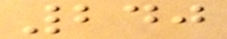240
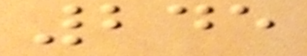245
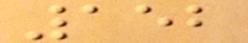152
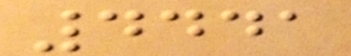4441
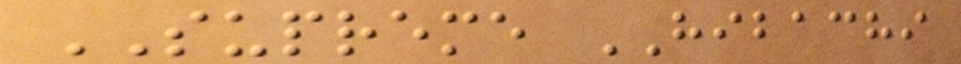SUPREME HIBACHI
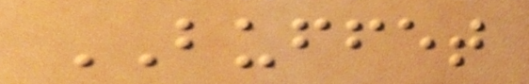BUFFET
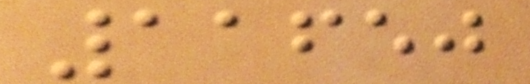11650
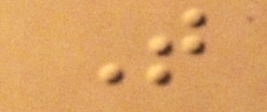T
